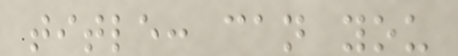title: can you
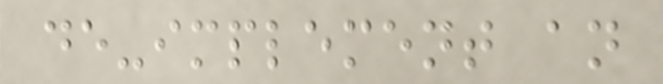de-implement an
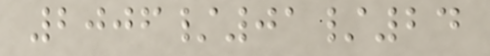2006/01/24
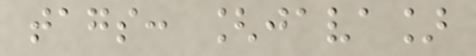tags: [java]
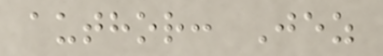author: Jez
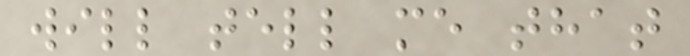will tell me that
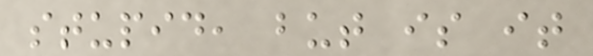stupid, but is it
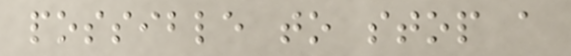possible to stop a
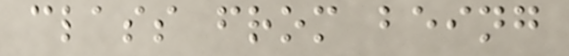class from being
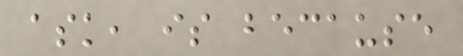ask, is because
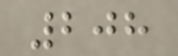208
